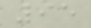95
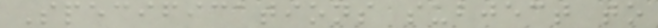Specifications subject to
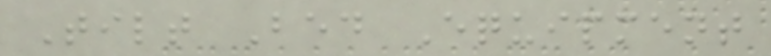Tilt Bed Equipment
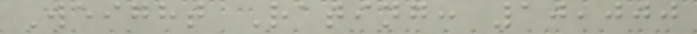Weight Rating: 10,000
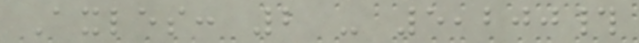Axles: 2 - 5,200#
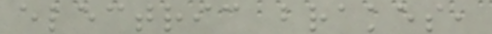electric brakes,
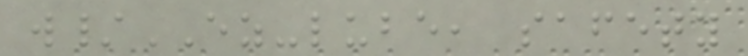w/EZ-lube, safety
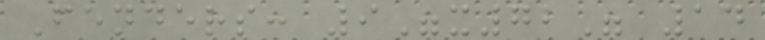Fenders: 9"x72" 14
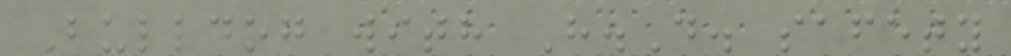Bulldog with H.D. safety
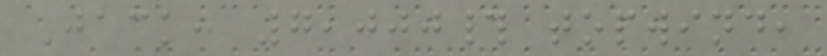Jack: 7,000# topwind,
